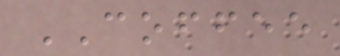COFFEE
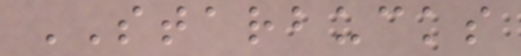STARBUCKS
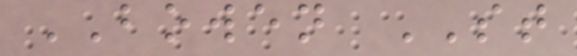BOWEN ST
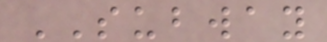SUBWAY
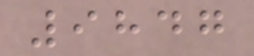9847
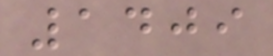1409
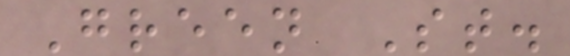Green St.
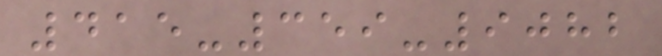415-359-9082
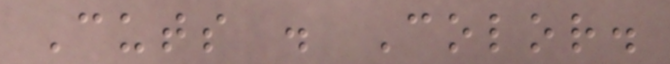Cuts . Color.
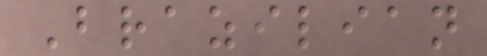Brazilian
